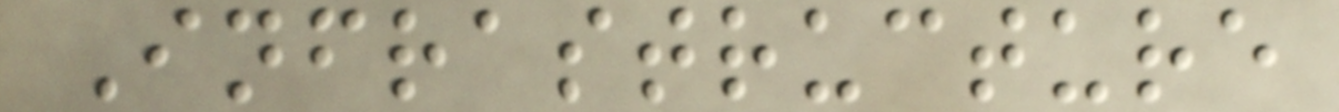Infrastructure
